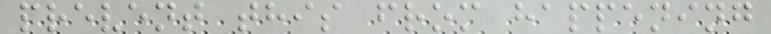prevent this from happening
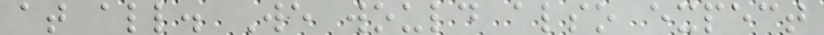at all. We would also expect
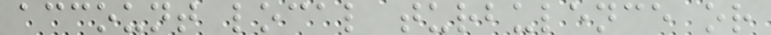account local turbulence or
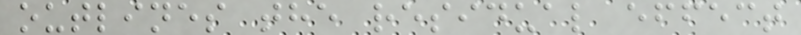outlines the residual effect
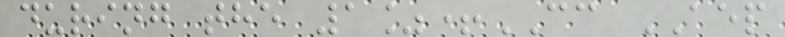during the 1%+CC AEP
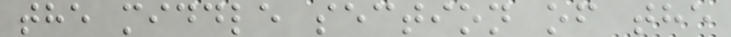the middle section of the
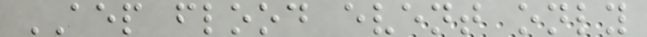AEP flood event only
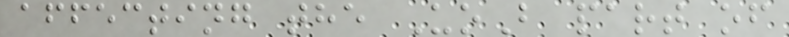affecting the UoB part of
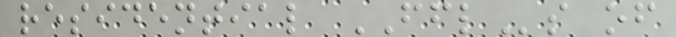residential FFLs of
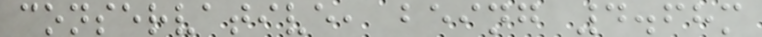conservative, being 4.68m
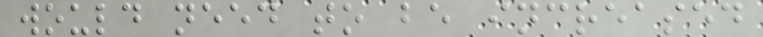would need to be increased
